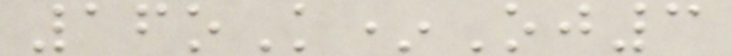16oK*Oj3
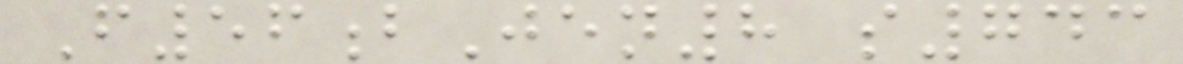F56bJen8 s743
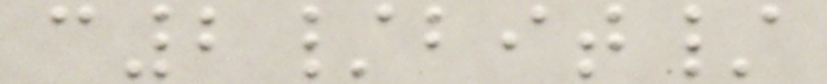c2/bit/
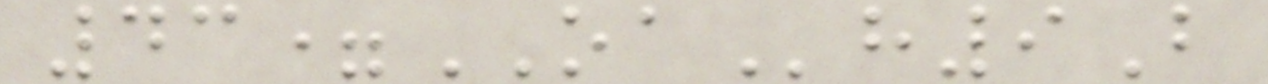43=OAh9B
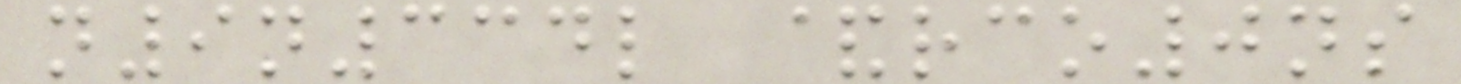n9n334l &rco0ns
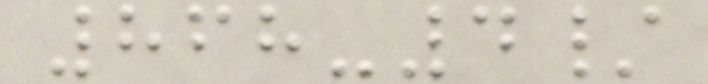868-4/
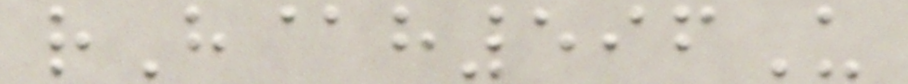rH@h596U
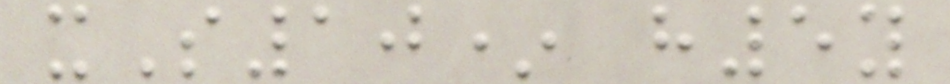xS10* h5y
